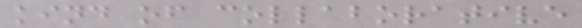kind of collaborative
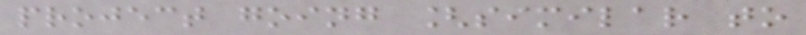project going [similar to
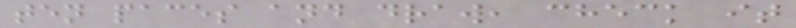ten paces and draw, check it
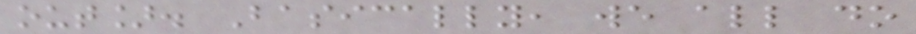out]. Basically, we all do
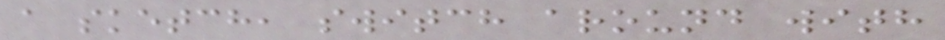a sketch, switch around with
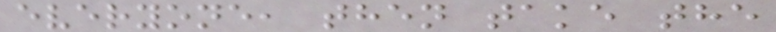everyone, then take the
